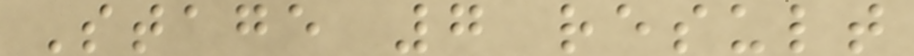Stage 7 result
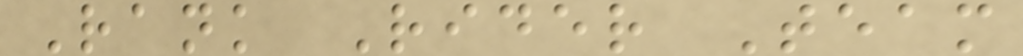Rank Rider Team
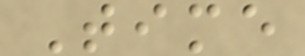Time
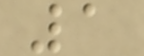1
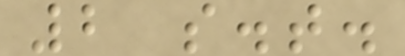2 s.t.
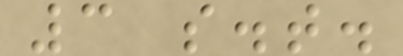3 s.t.
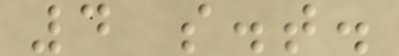4 s.t.
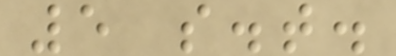5 s.t.
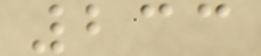233
